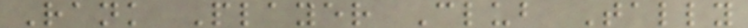Rank Player Club Tally
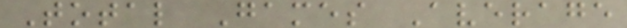Total Games Average
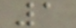1
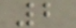2
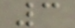3
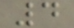4
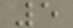5
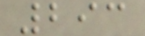293
